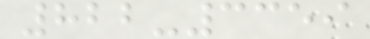822-3359
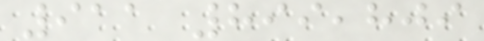911 899,809
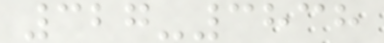327-3838
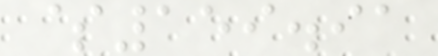$159.91
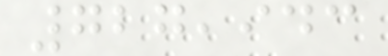727,943
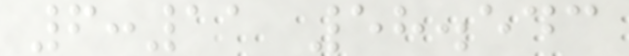6:11 58.543
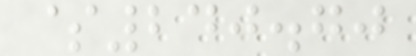$240.70
